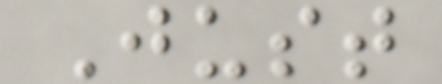Just
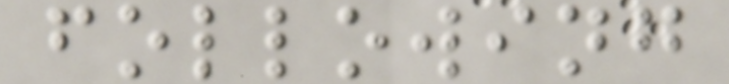following
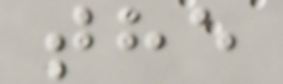the
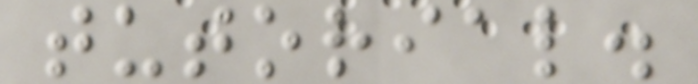tutorial.
